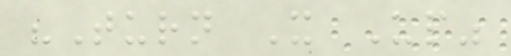"Turn It Up"
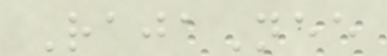RajaNee
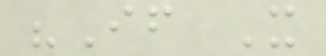"If It
